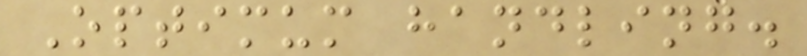Optimum handling.
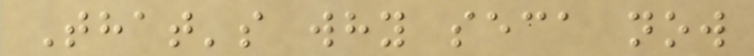That's why seca now
